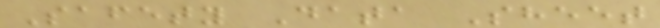Safety Data Sheet
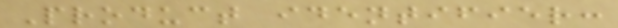Product identifier:
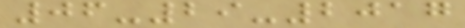06-29-2017
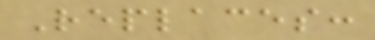Replaces:
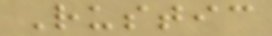Rustic
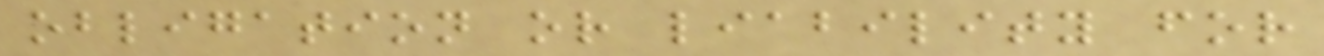obligation or liability for
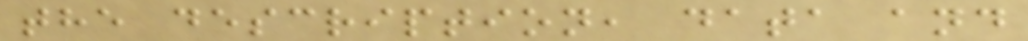the description, data and
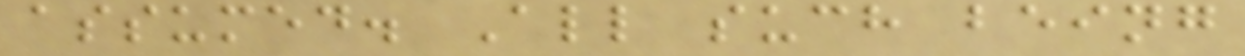assumed. All such being
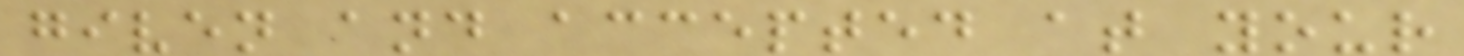given and accepted at your
